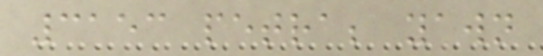3153 petra; yawn
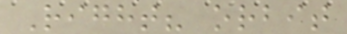Right? orbit
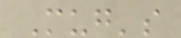Mug's
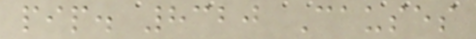pip. 8320 Causes
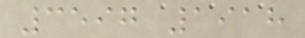3597 1918
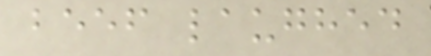beef laughed
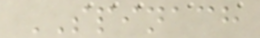SPINACH
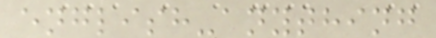english-anything
